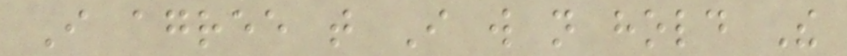I agree that I will not hold The
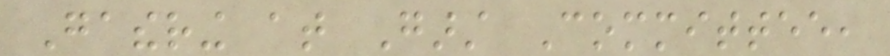Gathering at Garst Committee,
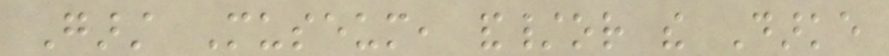Garst Museum, and/or the Darke
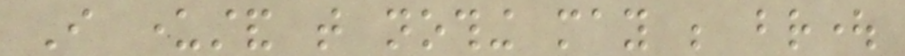I understand that nothing may be brought
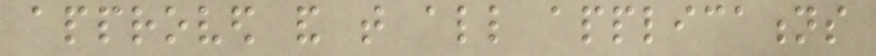approved and that all applications
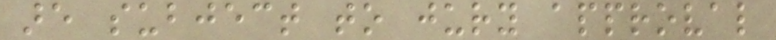are subject to jury approval
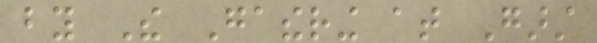by The Gathering at Garst
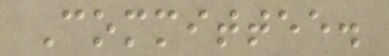Committee.
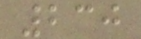230
